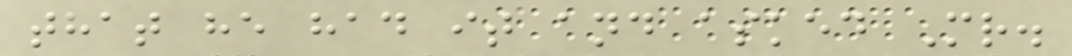that he had it and asked Mr.
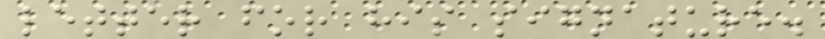letter for his signature.
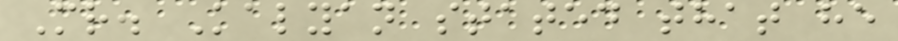Mr. Kalyan stated that he
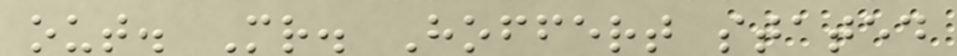out. Mr. Hoffert stated
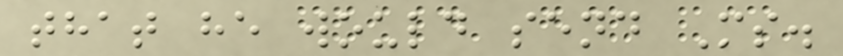that he would send Ms.
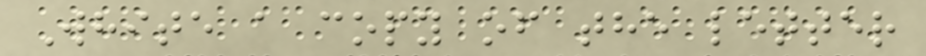White a copy of the letter
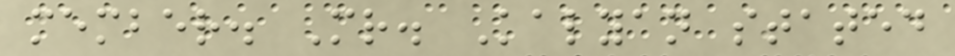member. Mr. Kalyan stated
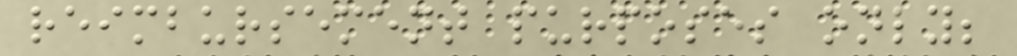reimbursement purposes only;
